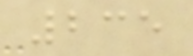235
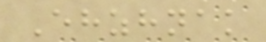Ehzhnak
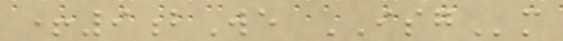+9bWe ISGm
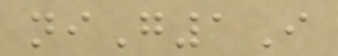niG1I
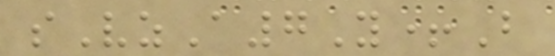sVzA7Y+B
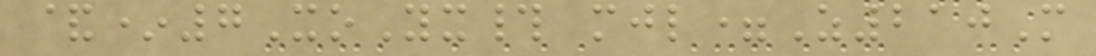&*7XoYx# mjl=Z210M
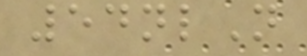54nlN
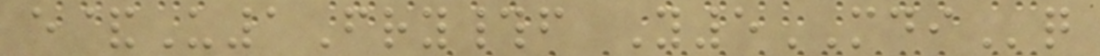e&U1Fry#f Y5MDIq
